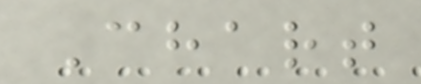Chart
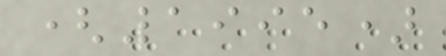(1995)
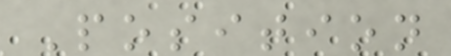Position
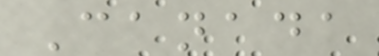Canada
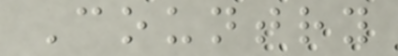Country
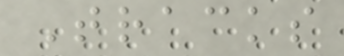Tracks
